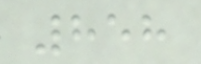858
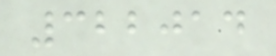322014
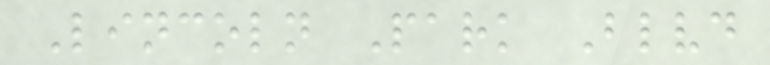Lincoln Park Blvd
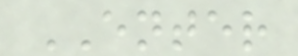ENTER
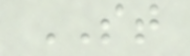ST
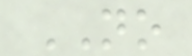NO
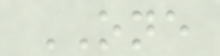ONE
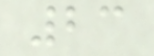23
